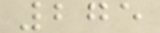275
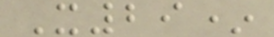X29*
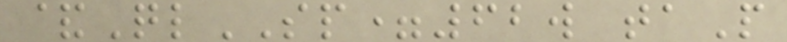&QlSP=62w taP
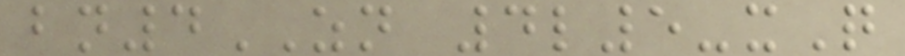bn4ZN 4l5-xQ
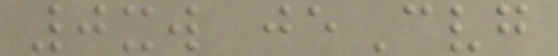0xw jeCvg
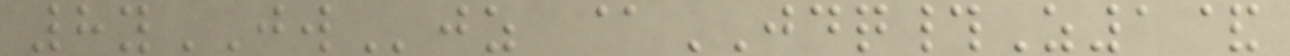8yJWjz @JDQ#Z1&
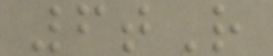6tR
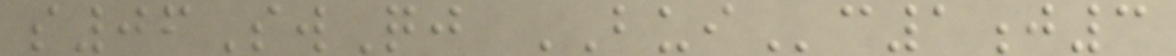s06SwQj BUIc1j3
